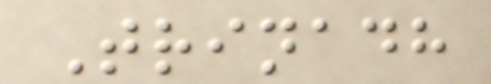Trinadh
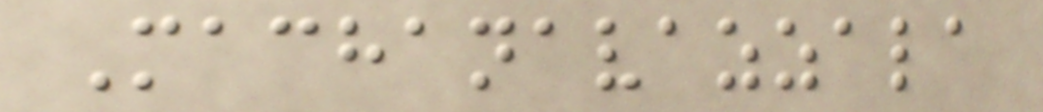Machanavazzala
